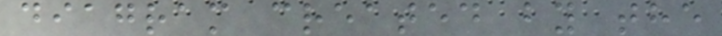diagram created by the
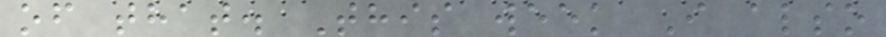of that. This week I also
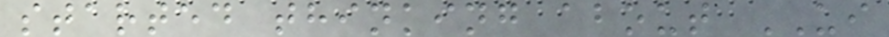started thinking about UI
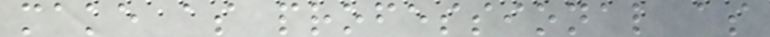make as professional as
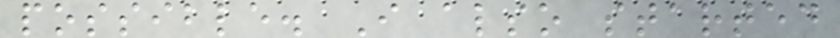possible. I also started
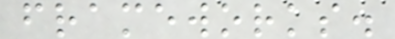frameworks.
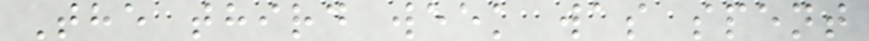The third week was spent
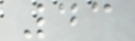43
